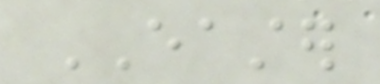EASTER
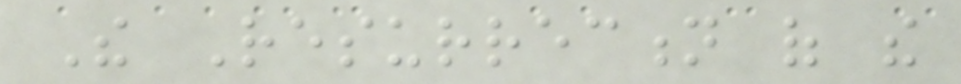The Resurrection of the
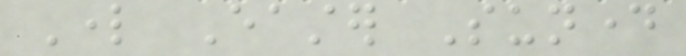Lord Easter Sunday
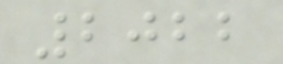2022
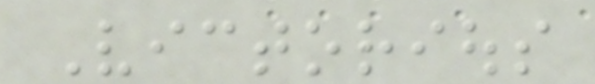Victorious
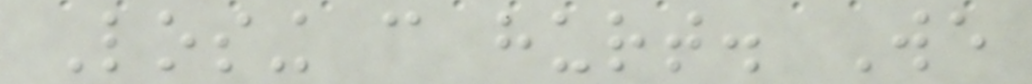Losing can hurt. We
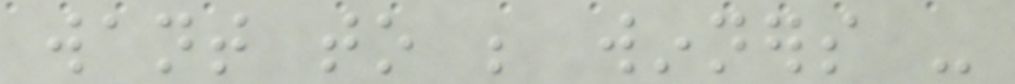want to be winners -
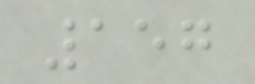157
